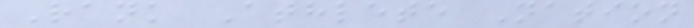Rank Athlete Nation
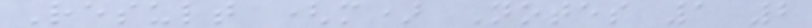Result (m) Notes 1 2
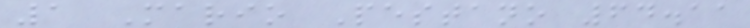1 Mario Pestano 64.11
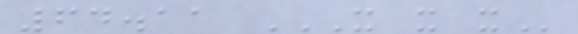64.11 X X X
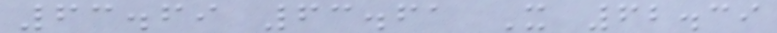63.69 63.61 X 62.39
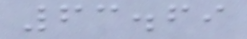63.69
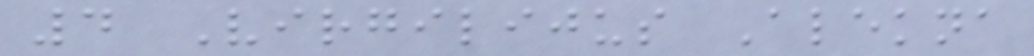4 Virgilijus Alekna
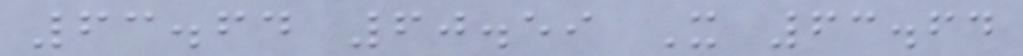63.64 60.59 X 63.64
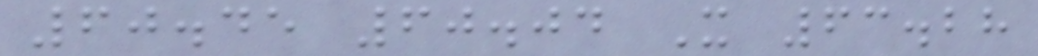60.45 60.04 X 63.28
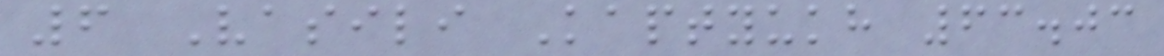6 Vasili Kaptyukh 63.03
